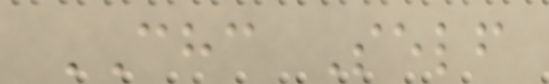CHC Self
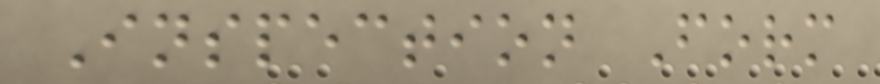Inspection Form
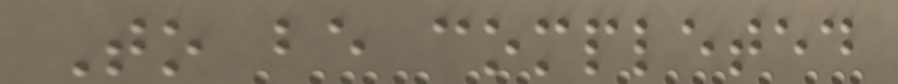To be completed
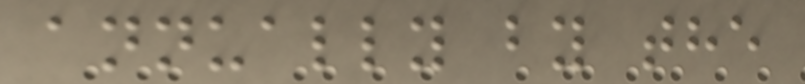annually by the
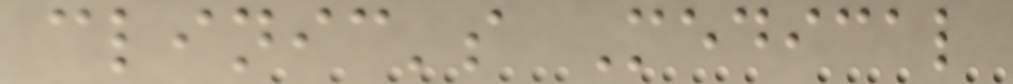clinic's Medical
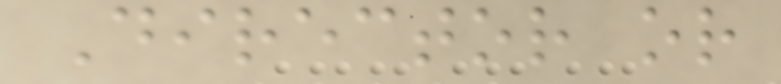Director or
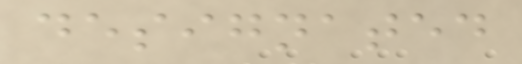designated
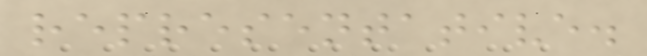representative.
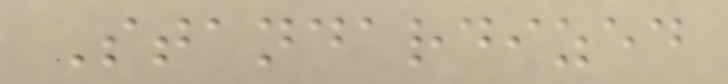Standardized
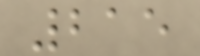215
